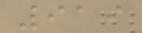919
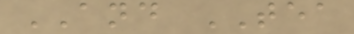AND TEA
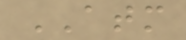ATM
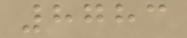8783
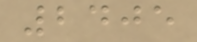2405
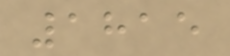1815
